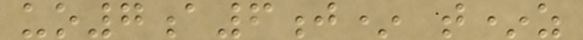uo7a6j* t*z
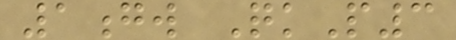1gw QkP3
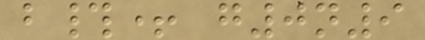b#+ g0n9
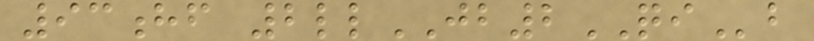93hf 2llJB2QIb
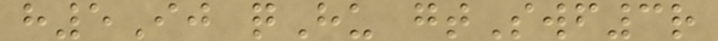h5Ij qHu gtSwf3r
